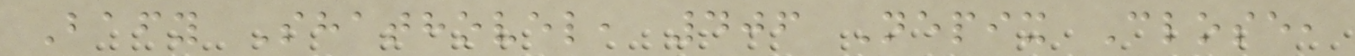Bafy Shathovel, 406 Nepix Close,
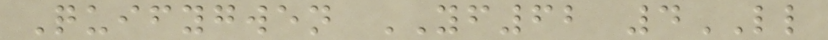Quifygwen YF62 4LL
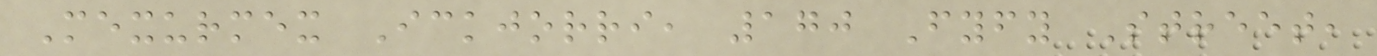Mexurmex Ickjorri, 170 Fyfy Street,
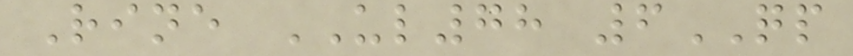Rine UL78 6QP
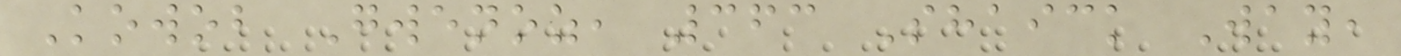Kowob Gwenoz, 363 Shaick Way,
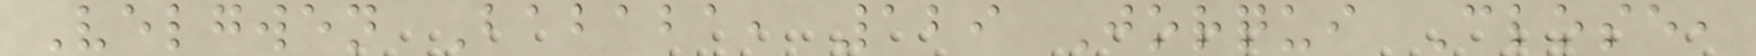Velgwen Bababa, 129 Jorqui Close,
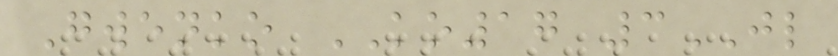Gwenko KO17 3JL
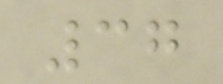37
